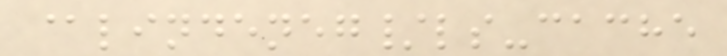@lindeneg/ls-cache
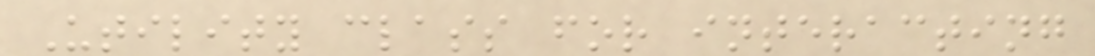Utility class for interacting
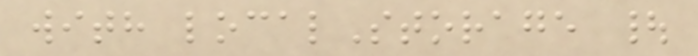with localStorage |
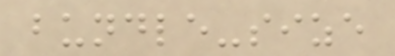bundle-size
